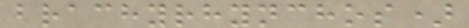brachyrhynchos)
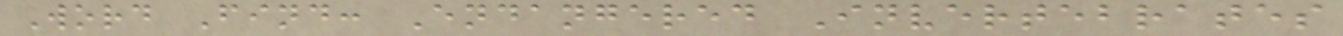Word Find: Endangered Invertebrates
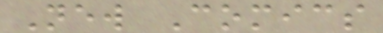New Comics
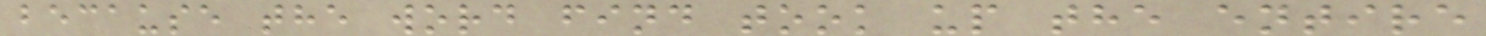because the word find took up the entire
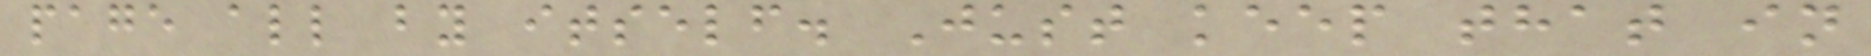page all by itself. Just keep that in
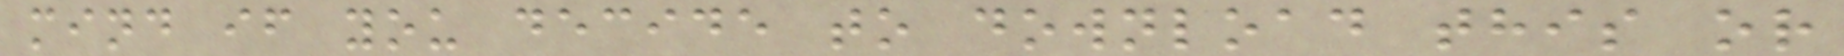mind if you decide to download this or
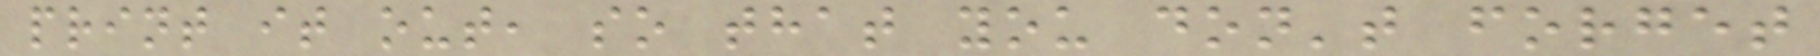print it out, so that you don't forget
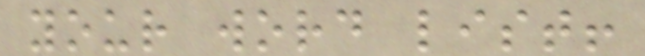your word list!
